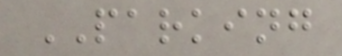PARKING
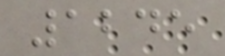1245
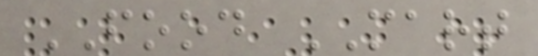FOOD MART
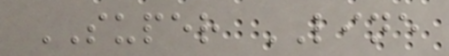SUPER LINE
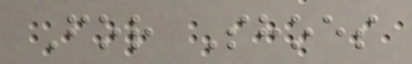For Shoes
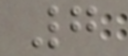7
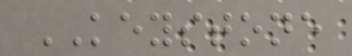KEYSTONE
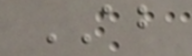AB
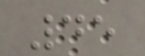45
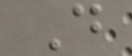D
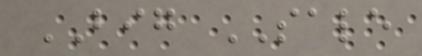BIG SALE
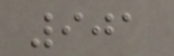901
